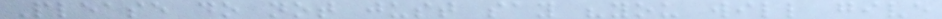Please do not just say "you will give
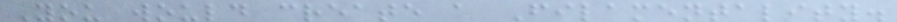You would create a Filamentality.
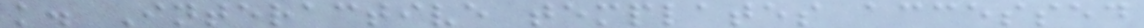k. Interactive templates accessed
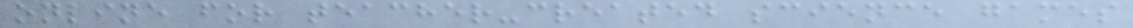online for teacher-created science games
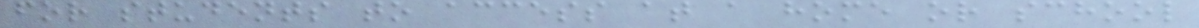for students to access at a home or school
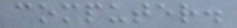computer.
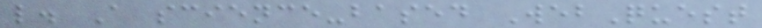l. A science-based WebQuest
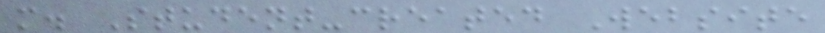m. Student-created Website
